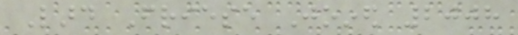Lard Friese Joined 2008
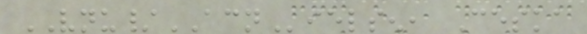VNU/ACNielsen, Ceska
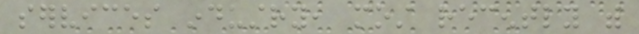services industry, most recently with
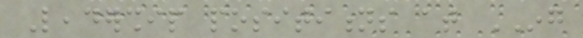Leadership posititions at ING
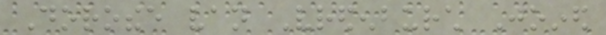Dorothee van Vredenburch Joined
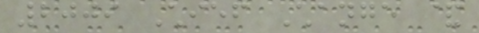2009 Chief Change &
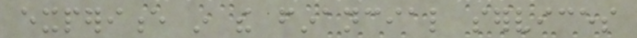experience in the financial services
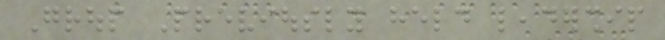Group Previously held leadership
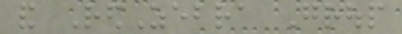and RedZebra Group
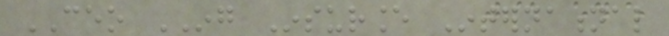CEO ING Insurance International
